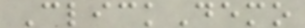ClickDemo
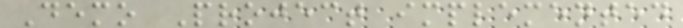Demo Project implemented
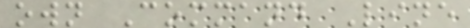own Command Line
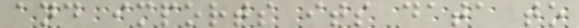and imports its data to
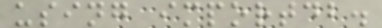using importdb.
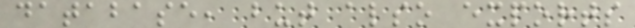database, but also exports
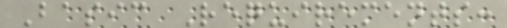Basic Requirements:
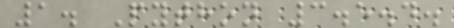1. Python 3.5.4.
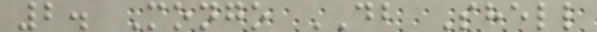2. Mongo DB Shell
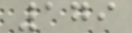179
